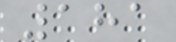181
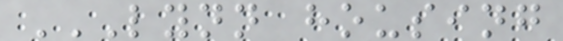LYNN HOUSING
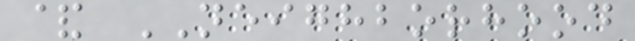& NEIGHBORHOOD
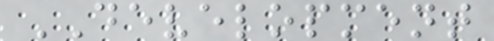DEVELOPMENT
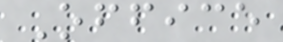Office
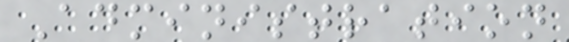Administration
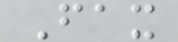Fax
